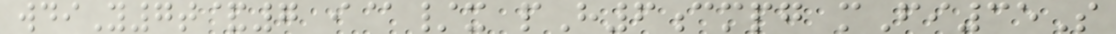wdiY7t&7 i@/x pH6cmpg mFi35S
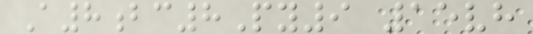A8bc8Py9 15vh
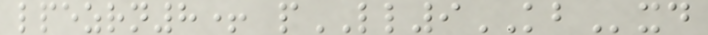lpezrn8+ pLL9KBxd
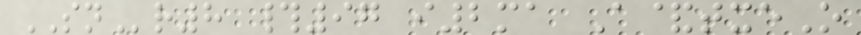SNr8 #97 i2ma A&txeO
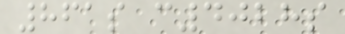861s c4028s
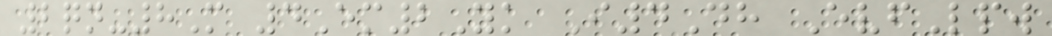2qn-8M 4Em2Yk I4Dh EvfLpw
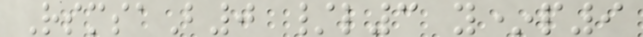RsmsaB0 /l3 y*p9
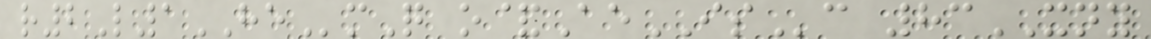r2L1HEmQ o&AeISc 83XNY
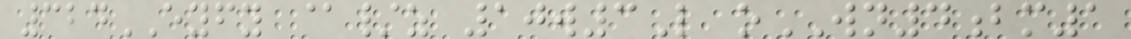324EYFY @/z 10w3L oWN4bm1
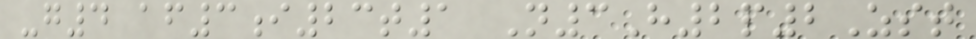-g4 af3i23t1 N3H2p2Zst
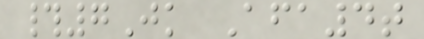#7Jk Afa4t
